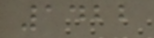1422
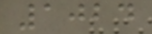1024
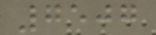7507
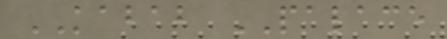KABAB PALACE
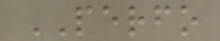PERFO
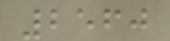2560
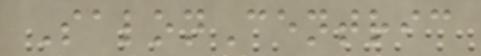SalonCentric
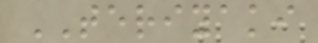TERIYAKI
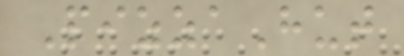PizzaHut
